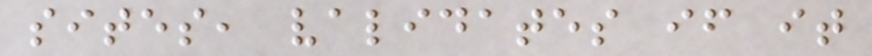sites, validates if it
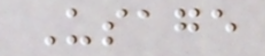Usage
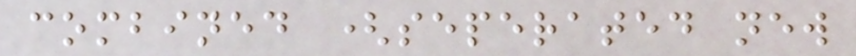combined (seperated new
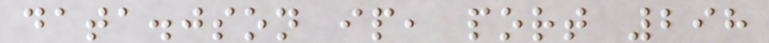data.json ip, port 298
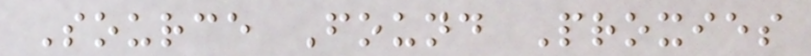Source Found Proxies
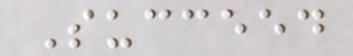Succeed
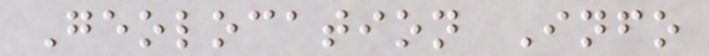Geolocation Info
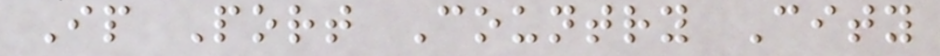Ip Port Country City
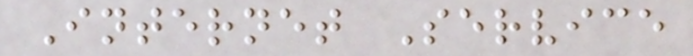Internet Service
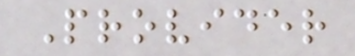Provider
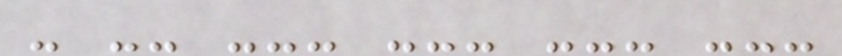- -- --- --- --- ---
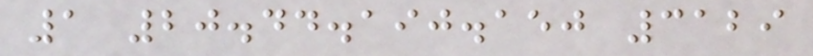1 20.44.190.150 3129
